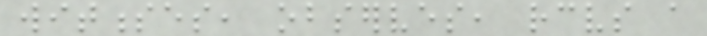witnesses, observes, receives a
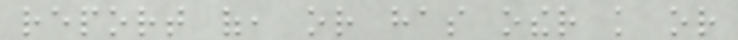report of, or has other knowledge or
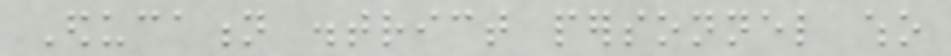Education district personnel who
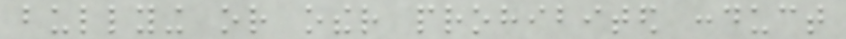bullying or other prohibited conduct
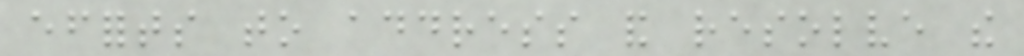efforts to address and resolve the
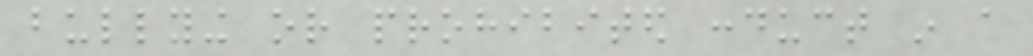bullying or prohibited conduct in a
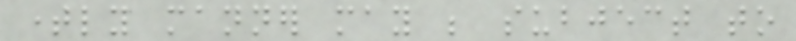timely manner may be subject to
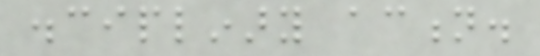disciplinary action.
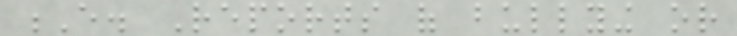E. Reports of bullying or
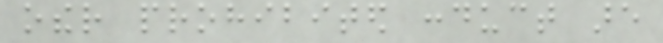other prohibited conduct are
